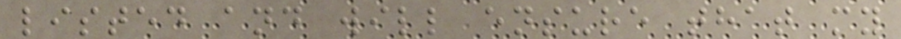listed and will ensure that my
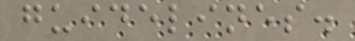guidelines.
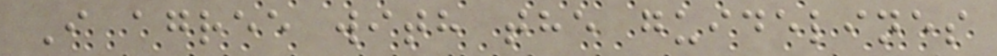I agree with the guidelines
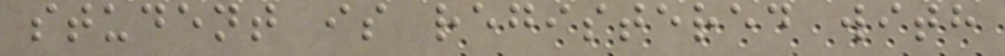student is registered with
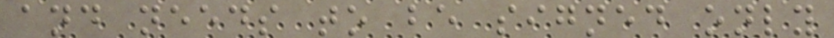and needs to be signed only
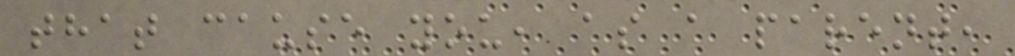that cause you, as a parent,
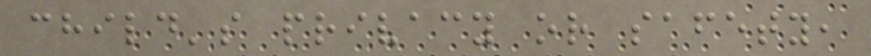child's privacy or safety,
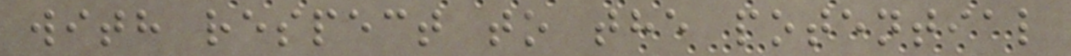with respect to the potential
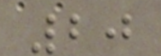20
